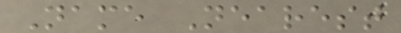Name Nearest
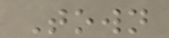Town
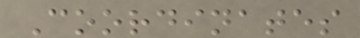Coordinates
